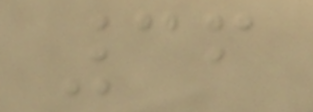36
